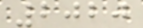2020
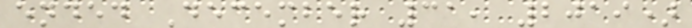ended December 31, 2019)
